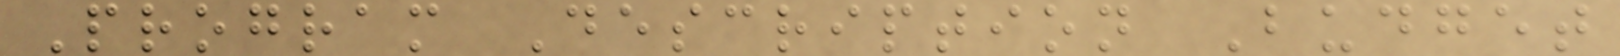Program Description Budget
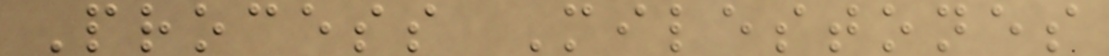Process Milestones
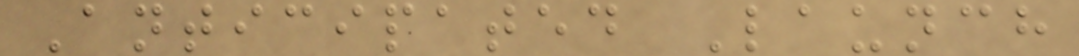Anticipated Launch
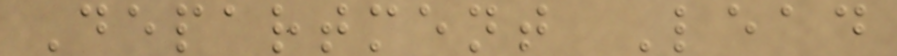Department Lead
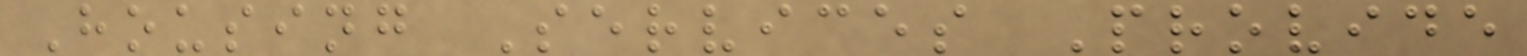Housing Services Provide
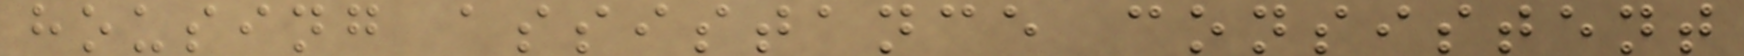housing assistance consistent
